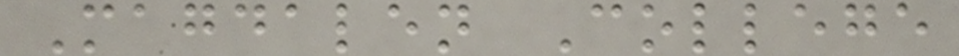Magdalen College
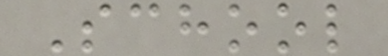School
